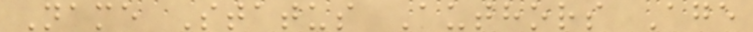Name Status Authors Age
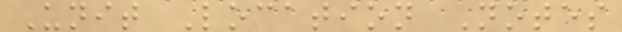Unit Location Notes
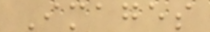Images
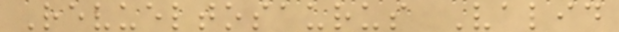Revueltosaurus Valid
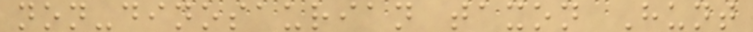non-dinosaurian taxon Hunt
